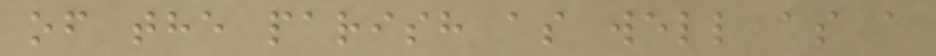of the parish as well as a
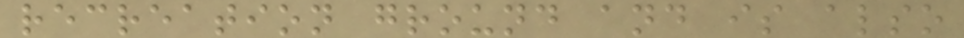recreation ground and is also
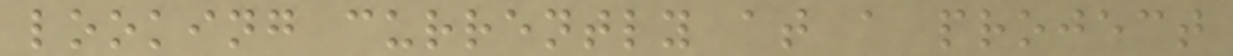looking currently at a project
